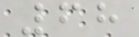68
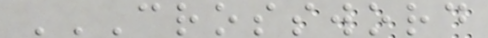CROSSWORD
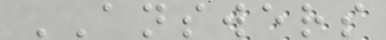ANSWERS
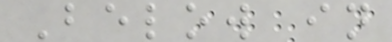Below in
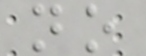no
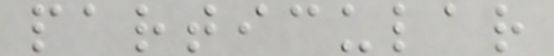particular
